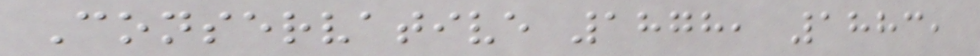Conservative 1878, 1883,
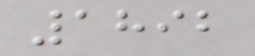1892
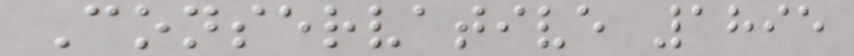Conservative 1895
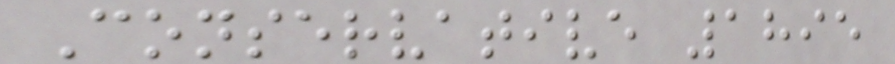Conservative 1895
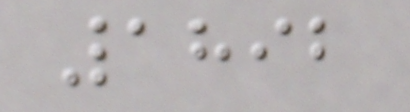1892
